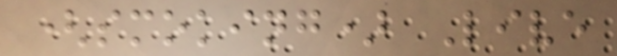(smoking) Live
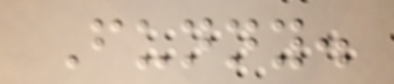Funny.
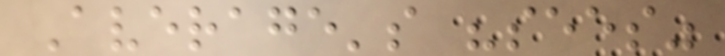Average's "sees"
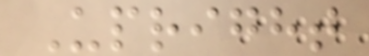Upright
